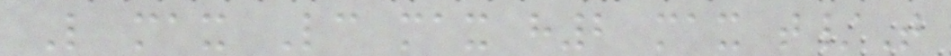L max Lc max h2 max t/T
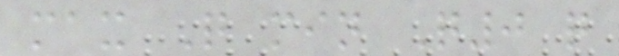max Q min Q0 q
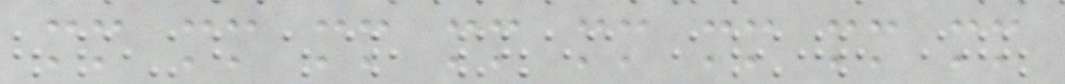mm mm mm mm mm mm mm mm
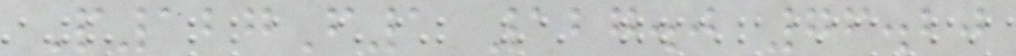P127F1 127.0 76.20
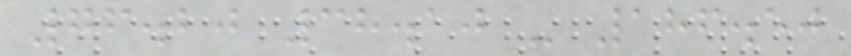76.20 38.10 - 186.50
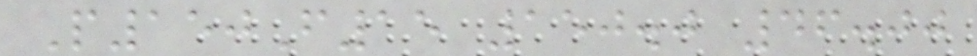P150F15 150.0 46.00
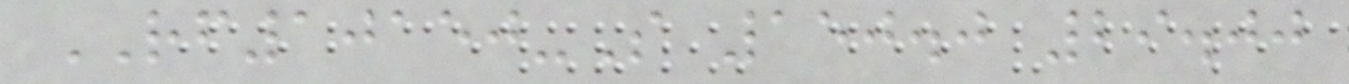RF10150-S 150.0 29.00
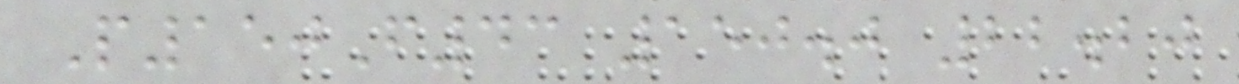P150F43 150.0 22.20
